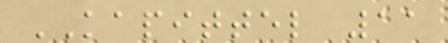KAPITTEL 11
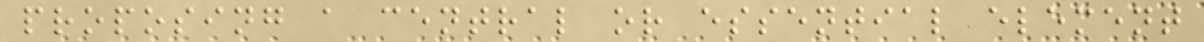proposing a central or essential element
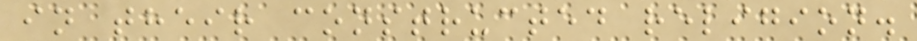in their constructed religion.
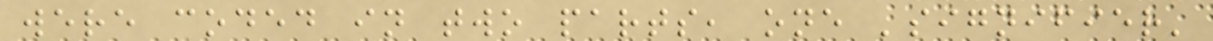were coded in two parts, one 'signifier'
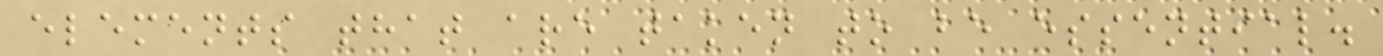elements that are taken to be essential.
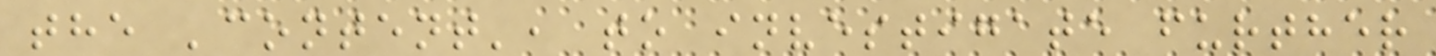the 'content', to investigate further
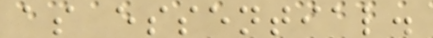as essential.
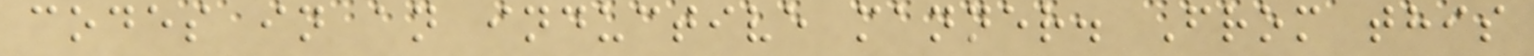codes in an inductive manner. From this
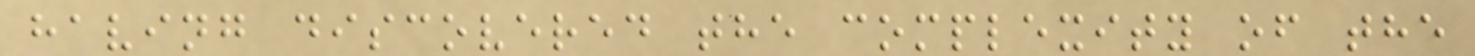having discovered the complexity of the
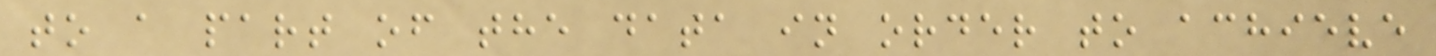to a part of the data in order to achieve
